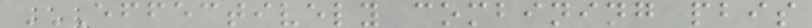EFFECTIVELY COMBINING PBIS
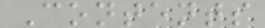Contents
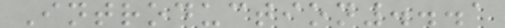Introduction...1
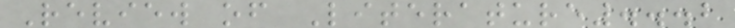Review of Literature...2
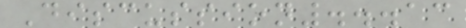Discussion...13
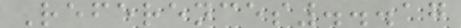References...17
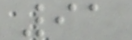91
